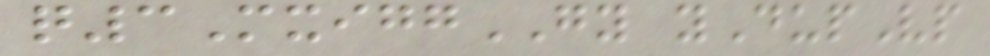q3MxiggGY yDupVp
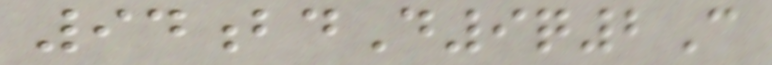94bdD9q2C
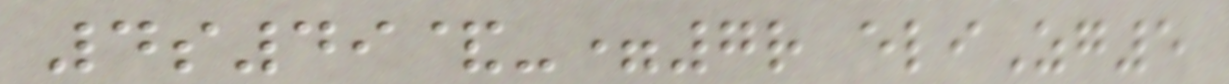4s49&-=7r eliZg5
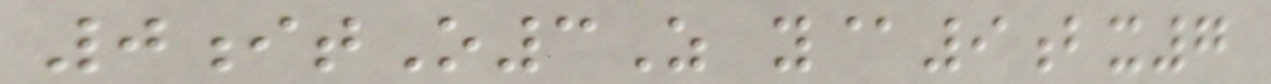0itO3Z y@9bx7
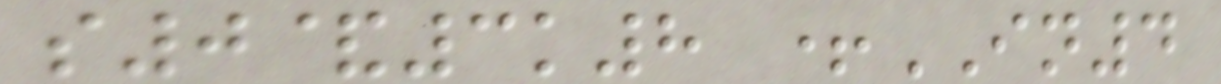s0&3k8 +IN4
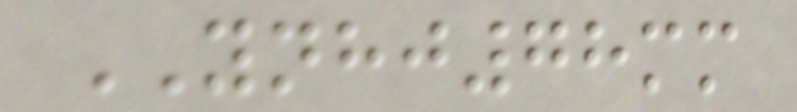YNHJ78mm
